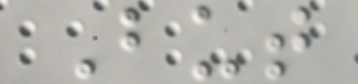But
